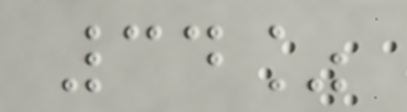34%
